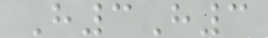H3H3
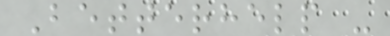Betterhelp -
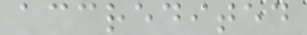accredited
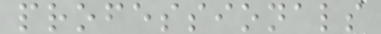professionals
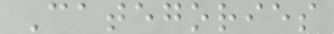Categories
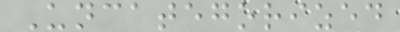Uncategorized
